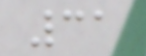31
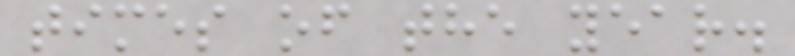times of the year.
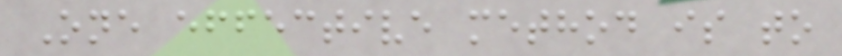One effective method is to
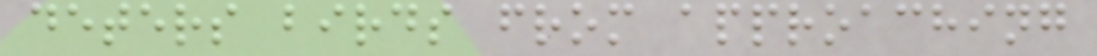deters birds from approaching
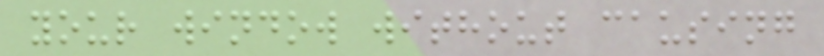your window without causing
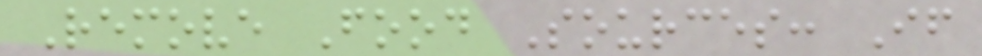Remove Food Sources: If
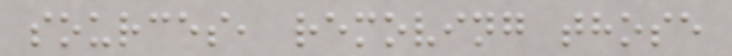sources, removing those
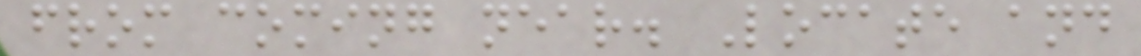from coming near. Locate and
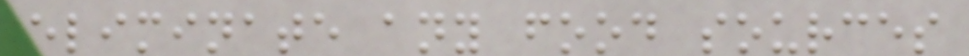eliminate any food sources
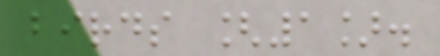birds [1].
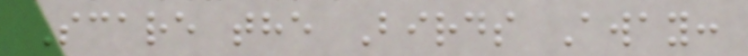Scare the Birds Away:
